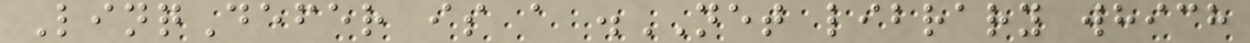LinqDefer is a .NET library which
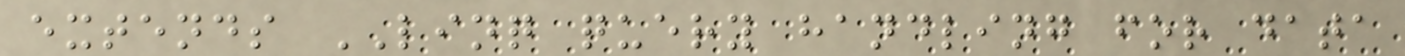extends LINQ query handling for data
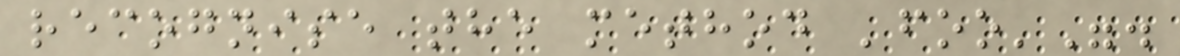recognise the method 'foo'".
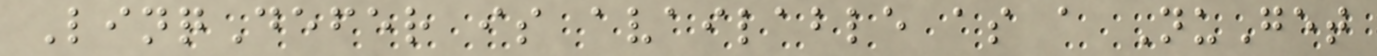LinqDefer is available as a NuGet
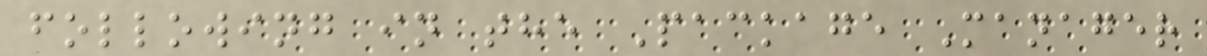following in the Package Manager
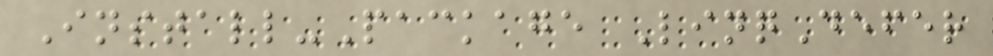Install-Package LinqDefer
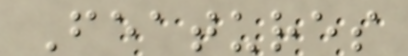Features
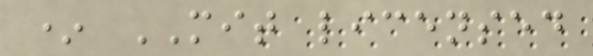* MIT licensed
